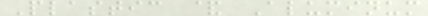Plastic & Aluminum
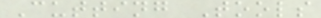Cutting Tools
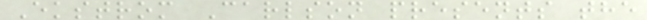Ekstrom Carlson presents the
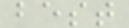best
